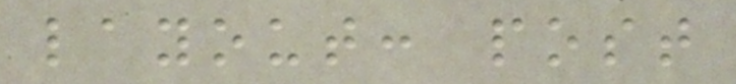layout: post
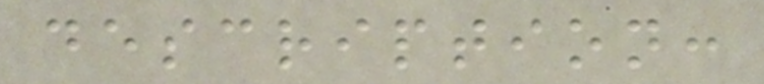description:
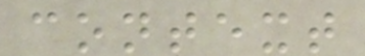context
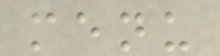menu
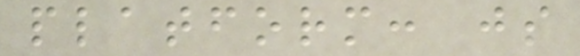platform: js
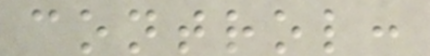control:
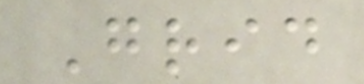Grid
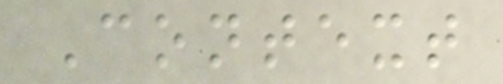Context
